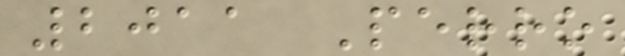2011 Perro
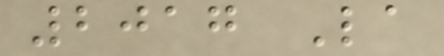2017 La
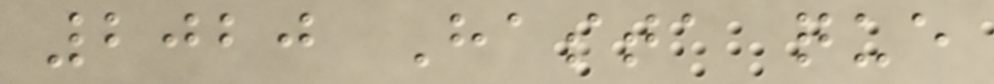2020 Hasta que
